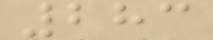283
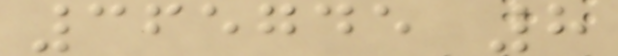365745 8
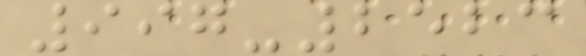997-2523
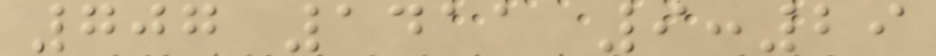707 1411 9:29
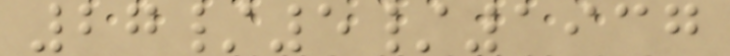27/5/1937
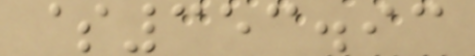$353.93
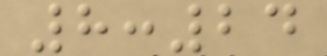8:24
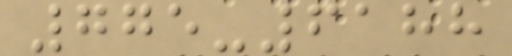775-6188
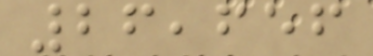26,656
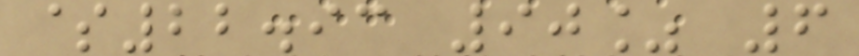$22.93 90% 6
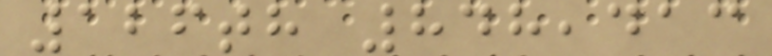126th 848,413
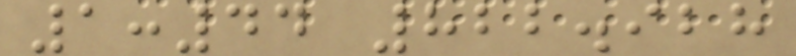1:44 822.928
